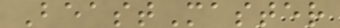BeastMaster
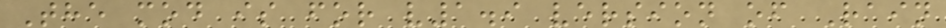The mod is for v1.9 version of Rain
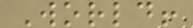World!
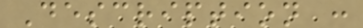Description :
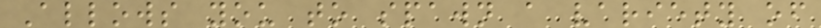Allows you to spawn a variety of
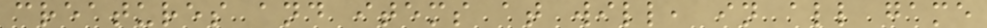creatures and items at will, in all game
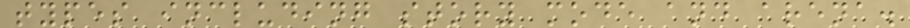types including story mode and arena.
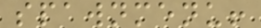spawnmenu!
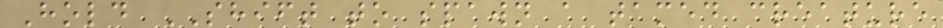Hold SHIFT to spawn a tamed creature
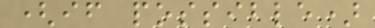(if possible)
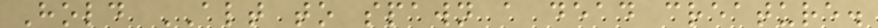Hold ALT to spawn a dead creature.
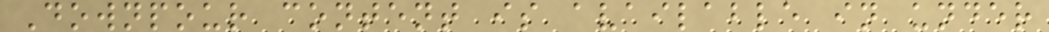Downpour content is available in under
